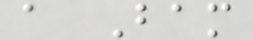a Bam
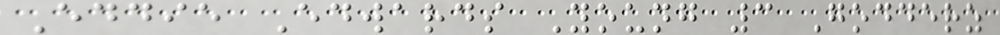Eddie Edwards Young 3 Godderz
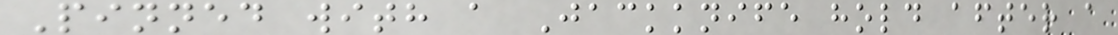Pinned with a Jackknife hold after a
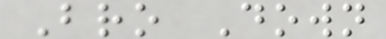Bro Down
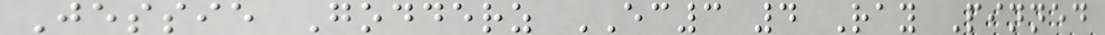Jessie Godderz EC3 4 Ray Pinned
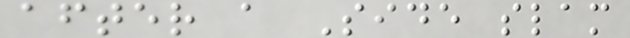after a Side slam
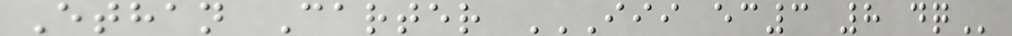Ethan Carter III EC3 8 DQ
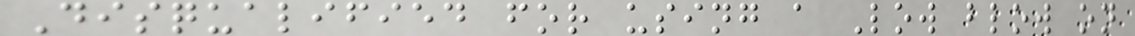Disqualified for using a Low blow on
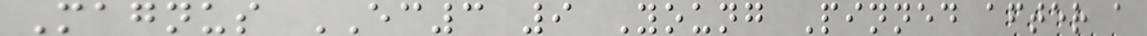Magnus EC3 9 Young Pinned after a
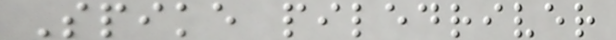Spike piledriver
